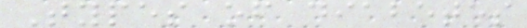Types of diabetes
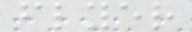flyer
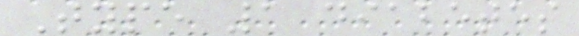Type 1 diabetes
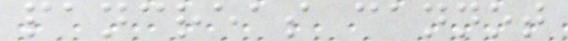pancreas cannot
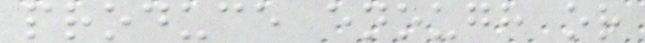produce enough or
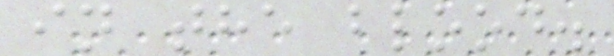in the blood.
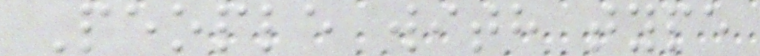People with type
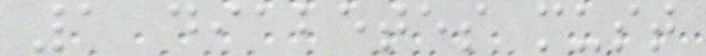1 diabetes must
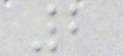2
